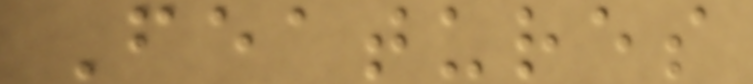Features
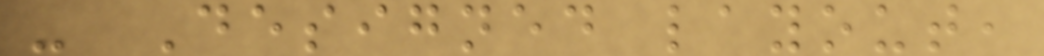- Designed layout,
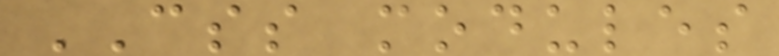CSS modules
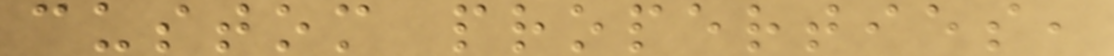custom properties,
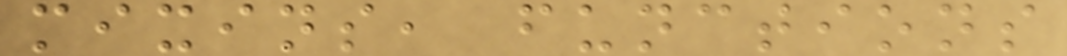mixins, functions
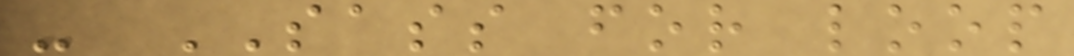- SASS for loop
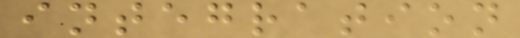integration
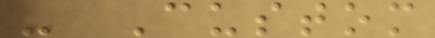- Custom
